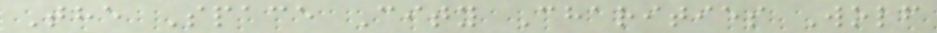The Space City Charities Wolf
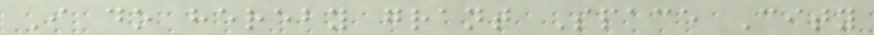I do hereby grant Space City
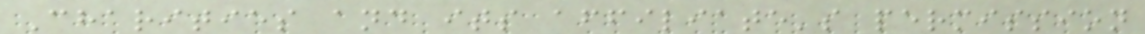Charities and its affiliate's permission
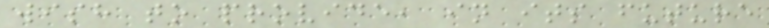wish to provide, in its future
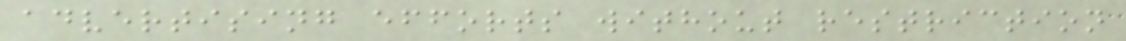advertising efforts without restriction
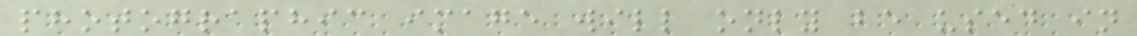photographic image will only be used in
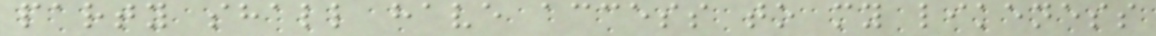party shall have access to my likeness
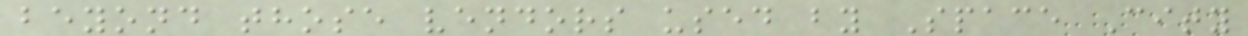beyond those vendors used by Space City
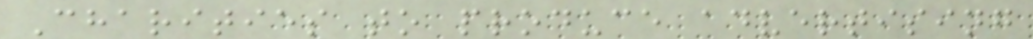Charities to produce advertising
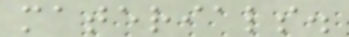materials.
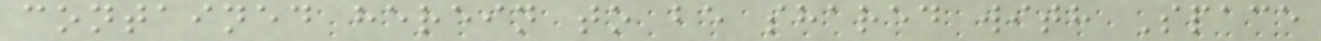contained herein to be shared with Space
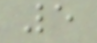5
